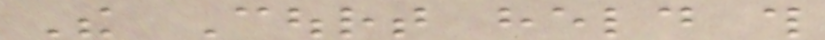The Court held this
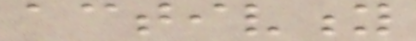activity
